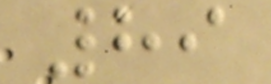89
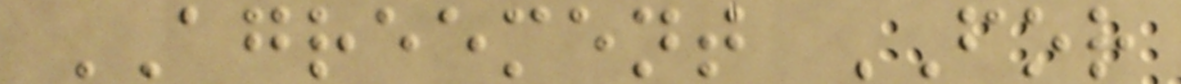AGREEMENT FOR
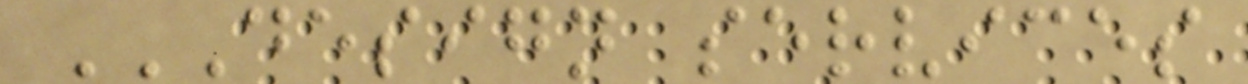DESIGN SERVICES
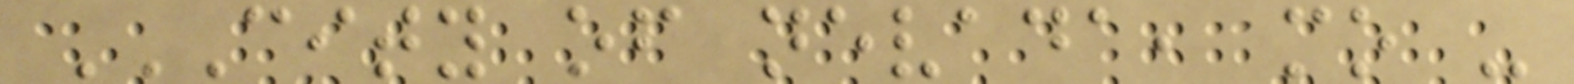CITY OF NEVADA, MO -
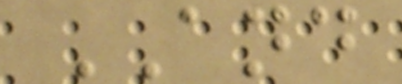AND
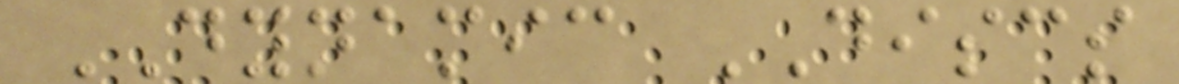DYNAMIC DISCS
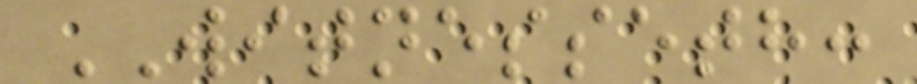WITNESSETH:
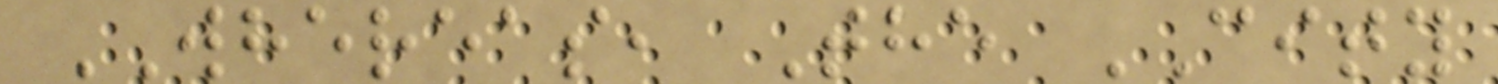WHEREAS, The CITY
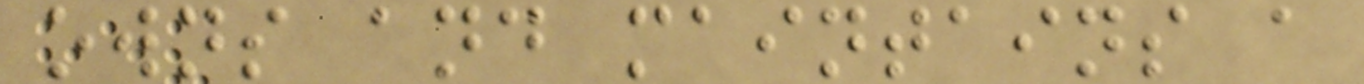owns and maintains a
